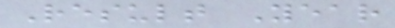Result Year
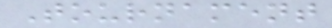Tournament
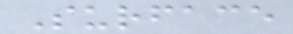Surface
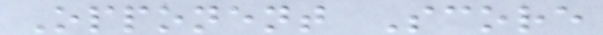Opponent Score
